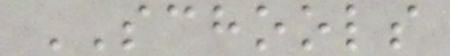SCHOOLS
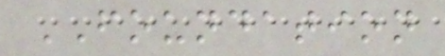FOUNDATION
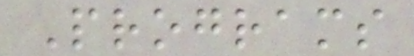Programs
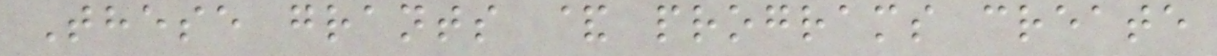These grants & programs create
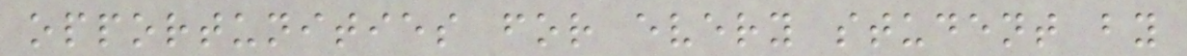opportunities for every student by
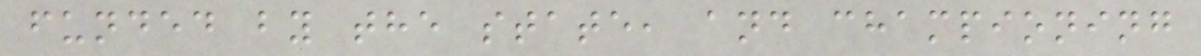funded by the state, and championing
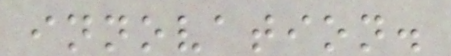innovation.
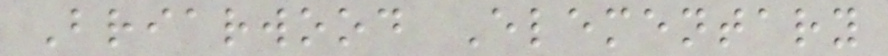Briarwood Elementary
